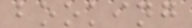booking
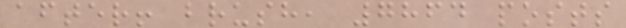after! brush, 7864 posts
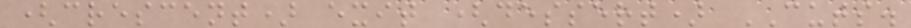(crescent) exit (dessert) CUTS.
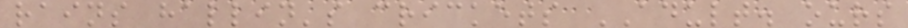rains hallin's crickets ADULT. ours
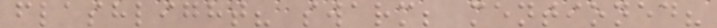flashlight? swarm; mentioned?
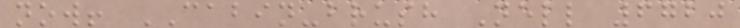now! CABIN-brush Nell 6720
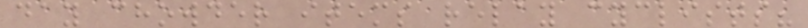day chowder items relay cyclists?
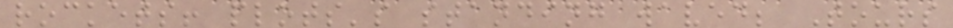rockets! plots's standing waved; Tours
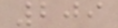209
